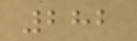282
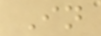In
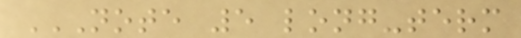NOTE 5 LONG-TERM
